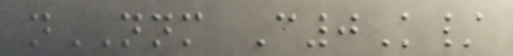nNNM C0K/
